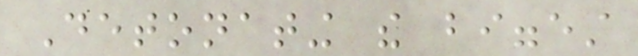Detonating the biggest
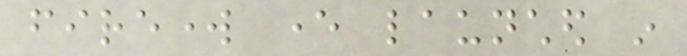firework ever launched in
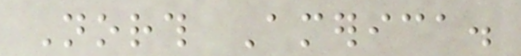North America.
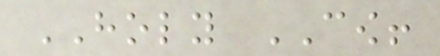HOLY COW!
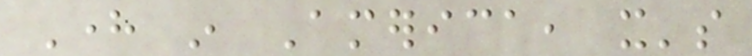Here in America, it's
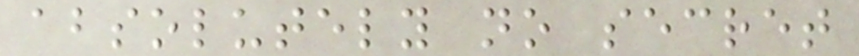absolutely no secret
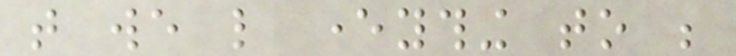that we like everything to be
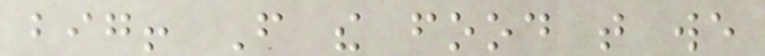big! From the food that we
